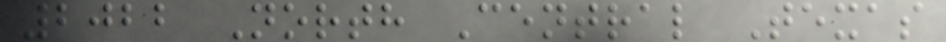2022 North Central Texas
